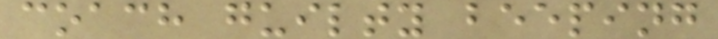coach guilty beeping
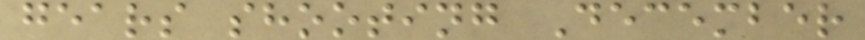gears shooting December
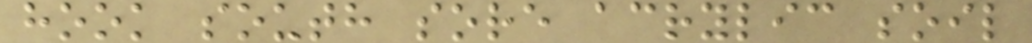hook south sore acrylic soil
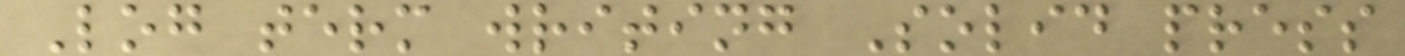Log term writing Solid press
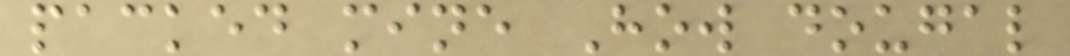packed mine How dougal
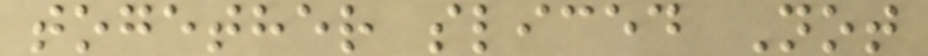together sliced Not
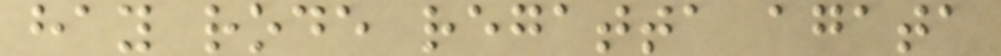hay rode regatta agata
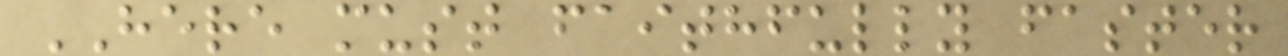HERE must faithfully faster
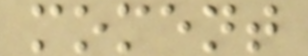moment
